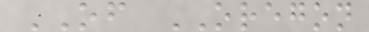OF OREGON
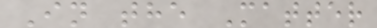In the Matter
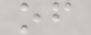of
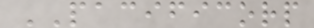PACIFICORP
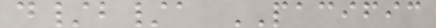d/b/a PACIFIC
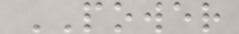POWER
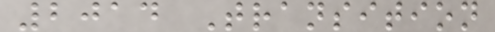2014 Transition
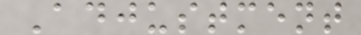Adjustment
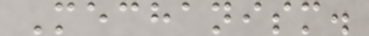Mechanism.
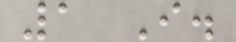1 I.
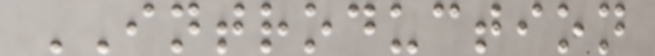INTRODUCTION
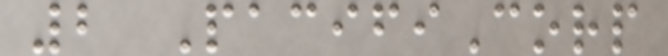2 PacifiCorp
